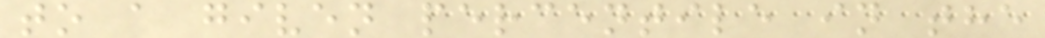to a given percentile in the
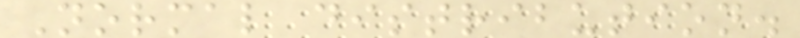Normal distribution.
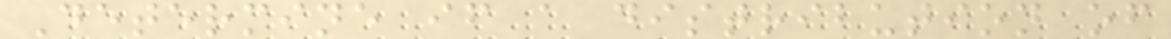Determine if a distribution of
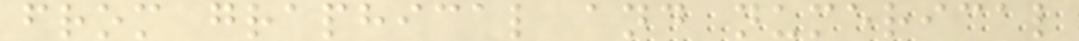from graphical and numerical
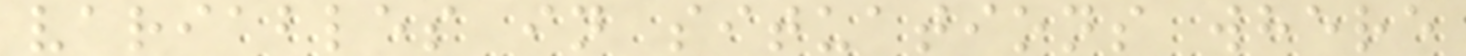variables in situations where
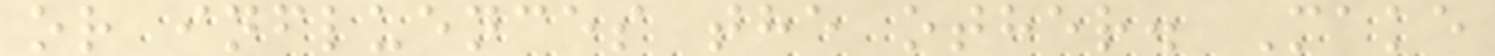or influences the other. Make
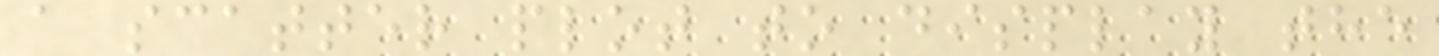a scatter plot to display the
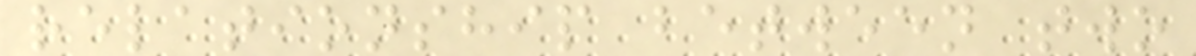relationship between two
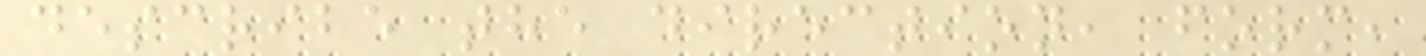describe the direction, form,
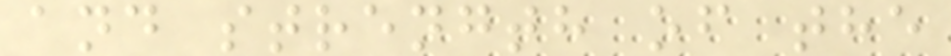and strength of the
